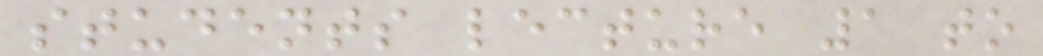students lecture 1 to
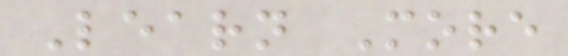Learn More
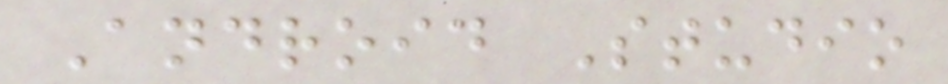Android Studio
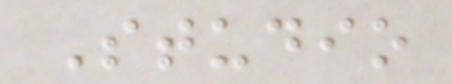Studio
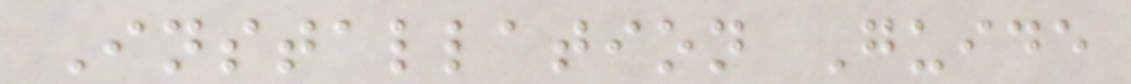Installation Guide
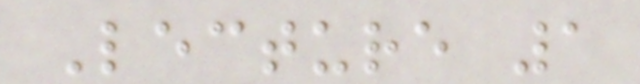Lecture 1
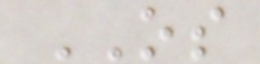OS
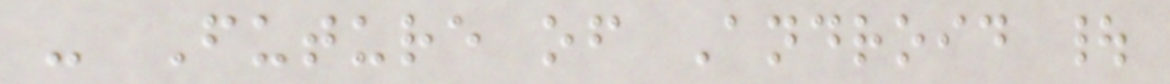- Future of Android |
